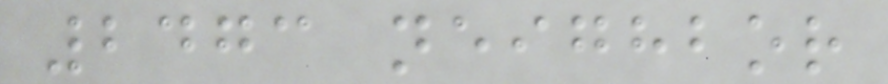2473 neighbor
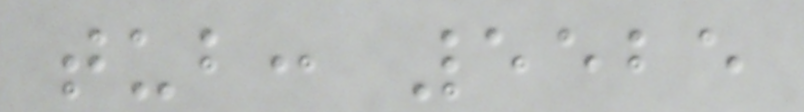tub: 5525
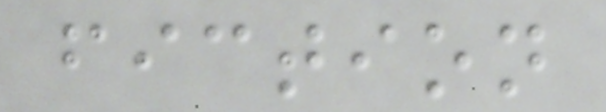fiction
